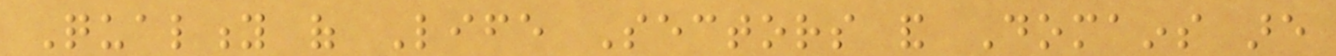Quality of Life Sectors and Domains are
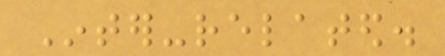Inter-related.
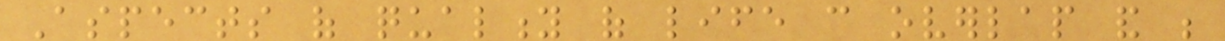Aspects of quality of life can overlap and be
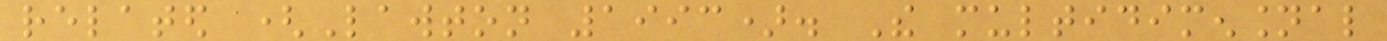related (Lawton 1993). The multidimensional
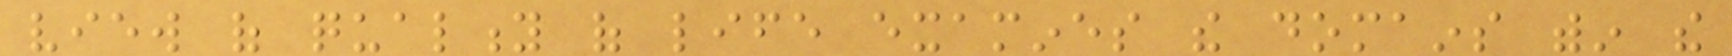view of quality of life examines the domains within the
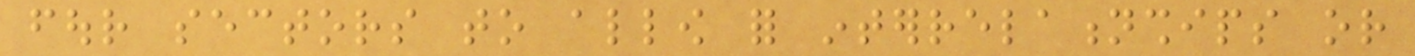four sectors to allow for interrelationships or
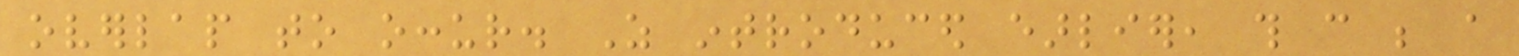overlap to occur. As introduced earlier, this can be a
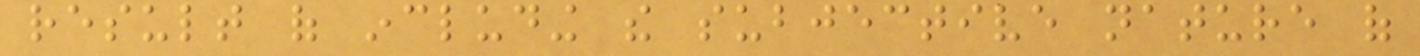result of including the subjective nature of
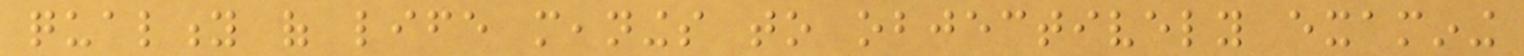quality of life meanings to objectively examining
